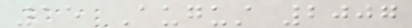15 August 2007
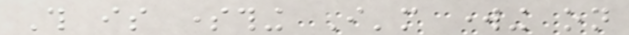This is something I'm working on
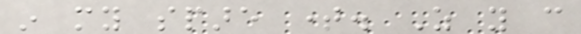in my spare time. As you can
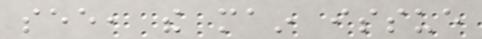see, the main issue
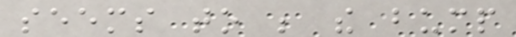seems to be the bump
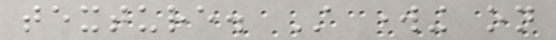texture. Still working on
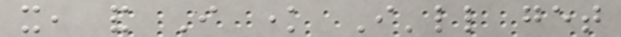it, and I know I'll get
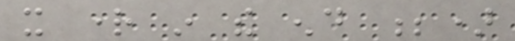it right in the end ;)
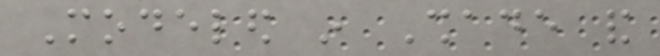Modeled in Shade and
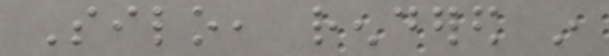Silo, rendered in
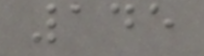145
